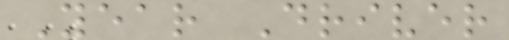Year Driver
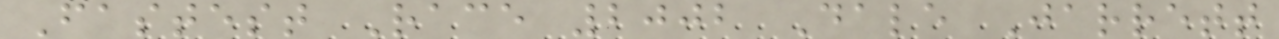Fastest Race 2002 Dale Jarrett
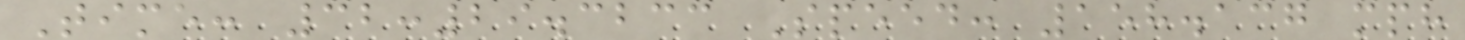Time: 32:29.3233 Speed: 158.137 mph
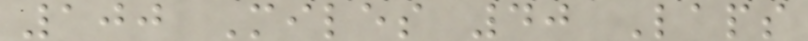100 Miles 40 Laps
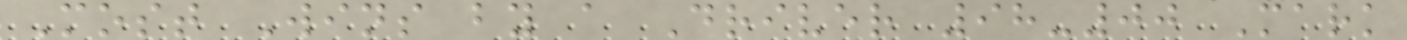Most Wins by a Driver 98-00 Mark
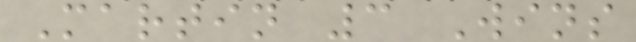Martin 3 Wins
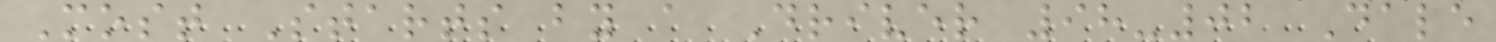Most Starts by a Driver 98-02 Dale
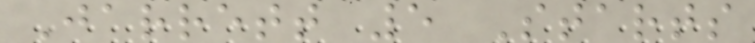Jarrett 5 Starts
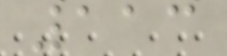113
